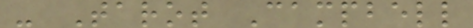- Tarot Campbell
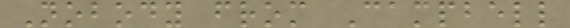Nobody from Campbell
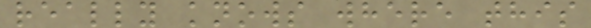really knows where this
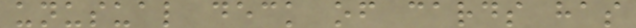unusual deck of cards has
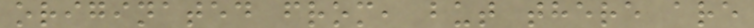originated from, but there are
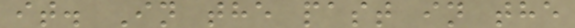it. In the past in the
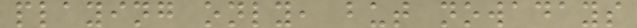playing only, but nowadays
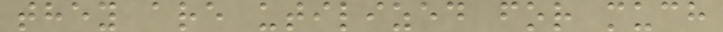they are utilized for much
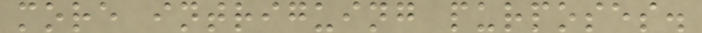more intriguing purposes.
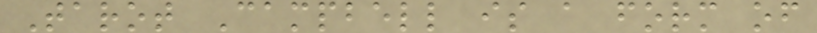Tarot Campbell is a form of
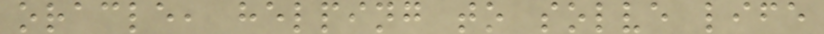oracle, helping to solve life
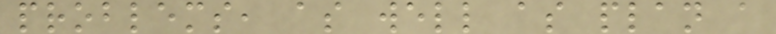problems, as well as plan a
